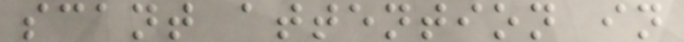scant attention in
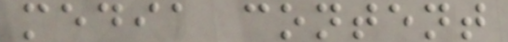media content
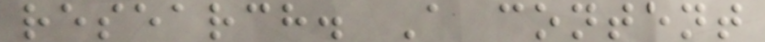research. A content
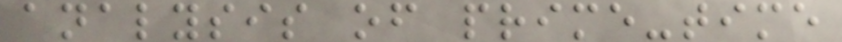analysis of prime-time
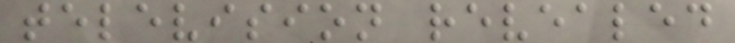television revealed
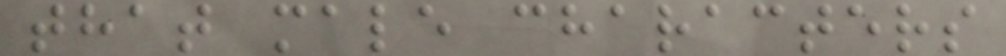that male characters
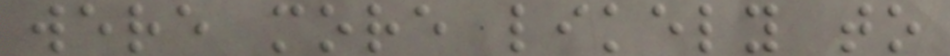were more likely to
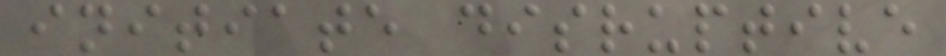initiate disruptive
